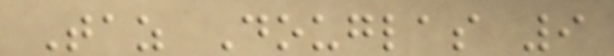Taz Douglas 9
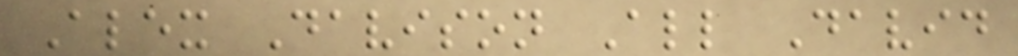Alex Davison All David
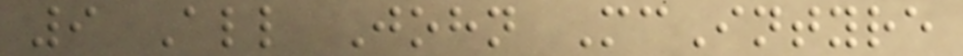9 All John McIntyre
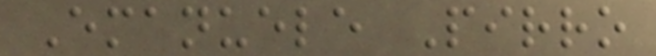Emanuele Pirro
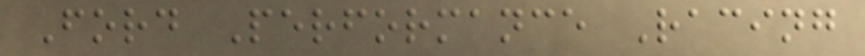Ford Performance Racing
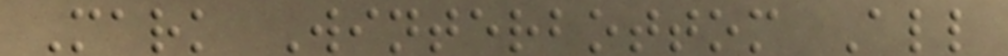Mark Winterbottom All
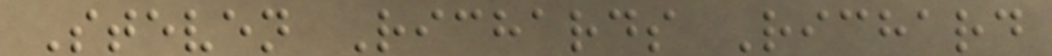Steven Richards Richard
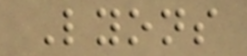Lyons
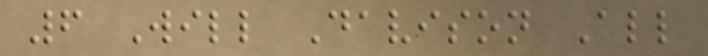6 Will Davison All
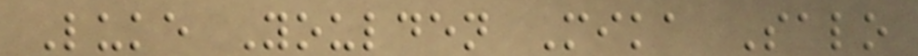Luke Youlden Mika Salo
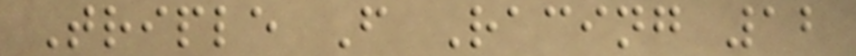Triple F Racing 12
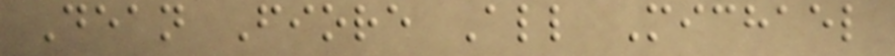Dean Fiore All Michael
